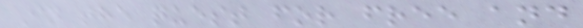In the quest for free and
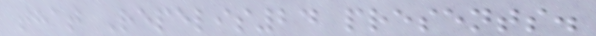that Repelis24 presents.
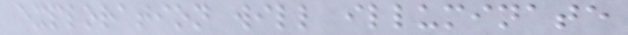exploration will illuminate
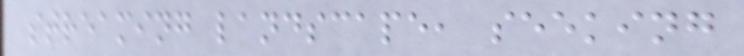streaming landscape, seeking
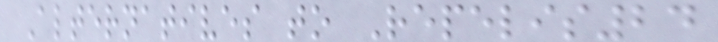Alternatives to Repelis24
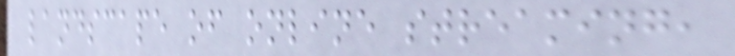landscape of online streaming,
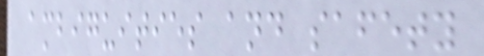ambiguities and safety
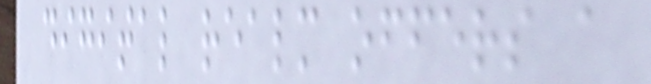digital realm offers a
